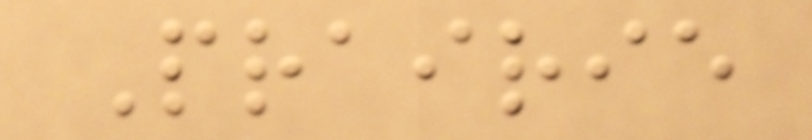Prairie
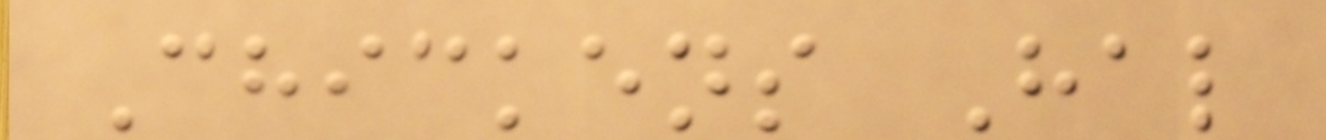Chickens Hal
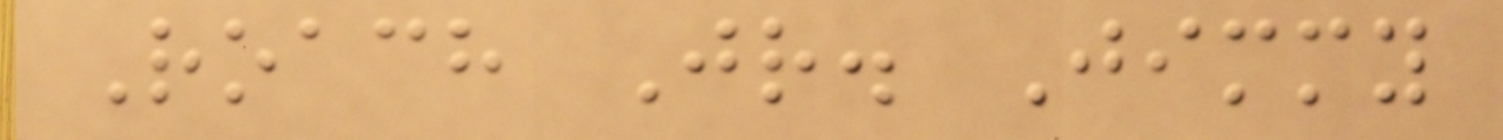Roach Jr. Jimmy
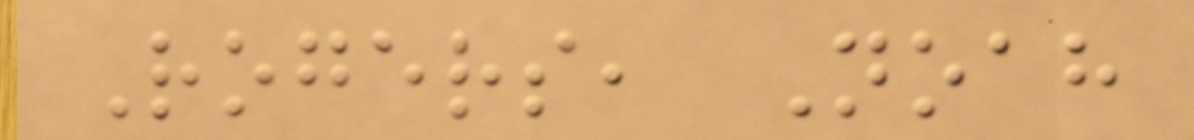Rogers, Noah
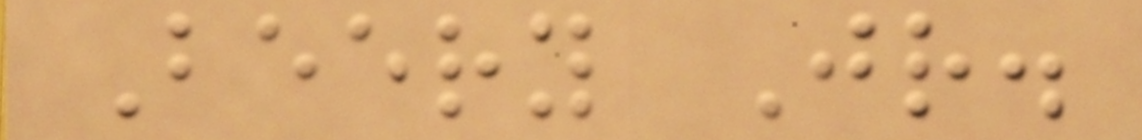Beery Jr.
